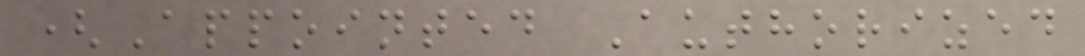(Appointed Authorized
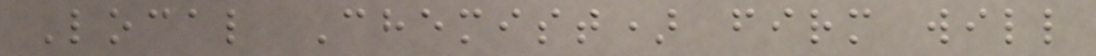Local Chemist) firm will
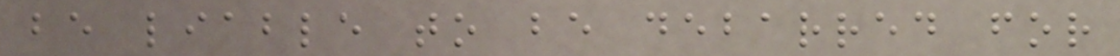be liable to be debarred for
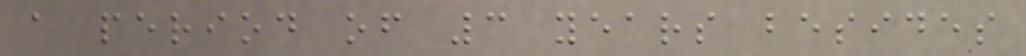a period of 3 years besides
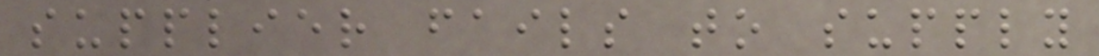supplier fails to supply
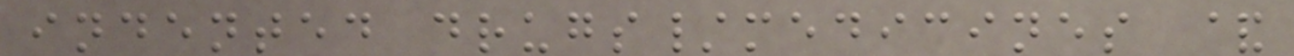indented drugs/medicines &
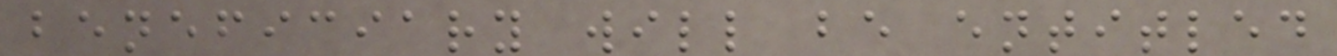beneficiary will be entitled
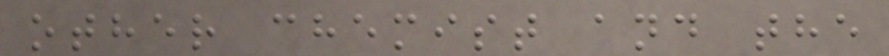other chemist and the
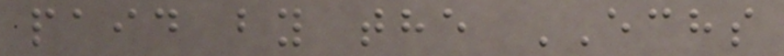paid by the ECHS
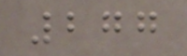277
